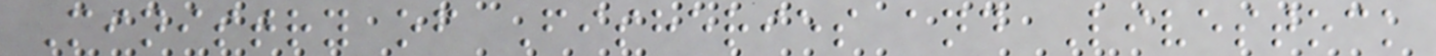Ministry of Fisheries and Livestock
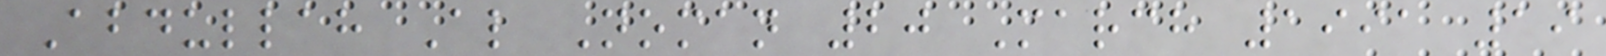Abdullah Al Noman 20 March 1991 19
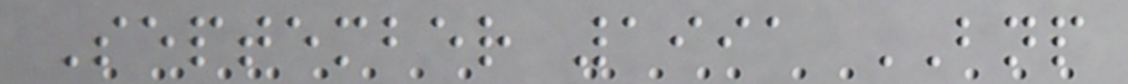September 1991 BNP
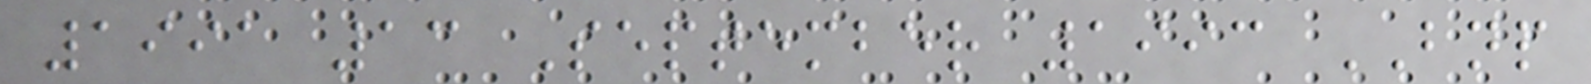1991 13 September 1993 BNP
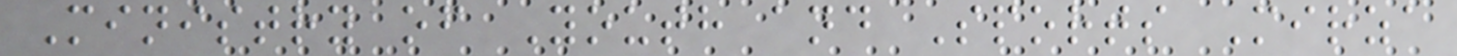Ministry of Youth and Sports Mirza
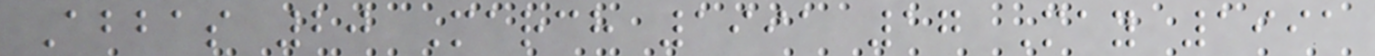Abbas 20 March 1991 17 May 1991
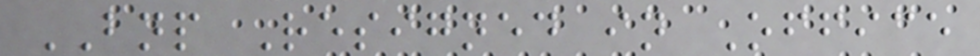BNP Resigned in Office
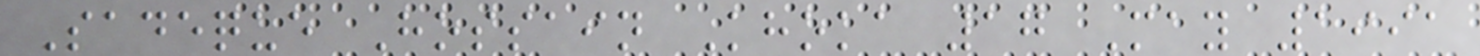Sadeque Hossain Khoka 17 May 1991
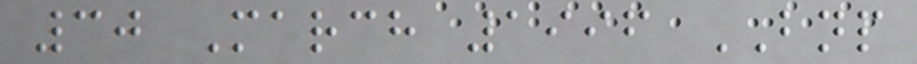30 March 1996 BNP
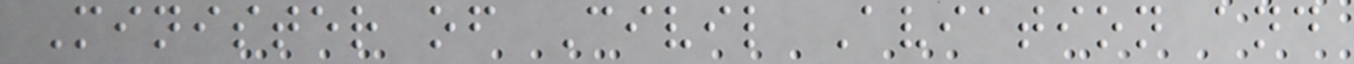Minister of Civil Aviation and
